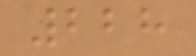228
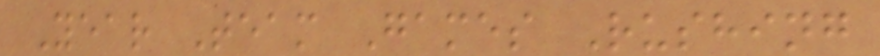Year Team Games Rushing
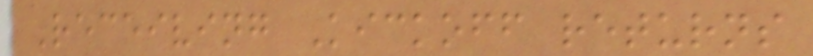Receiving Kickoff returns
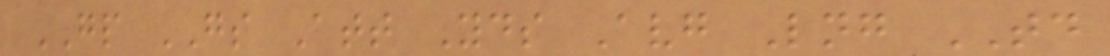GP GS Att Yds Avg Lng TD
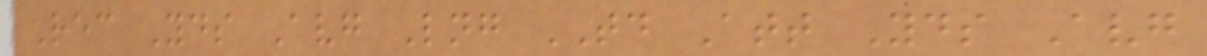Rec Yds Avg Lng TD Att Yds Avg
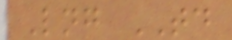Lng TD
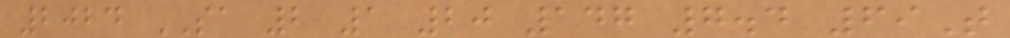2024 SA 2 1 20 147 7.4 69T
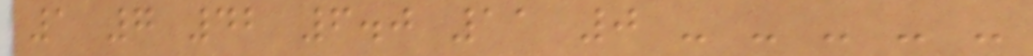1 7 42 6.0 11 0 - - - - -
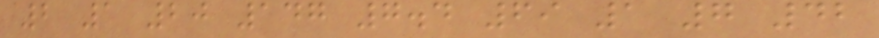2 1 20 147 7.4 69 1 7 42
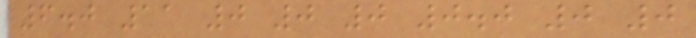6.0 11 0 0 0 0.0 0 0
